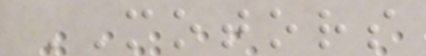MOTORS
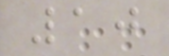10
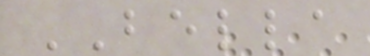BELLA
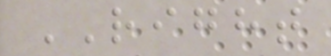RIGHT
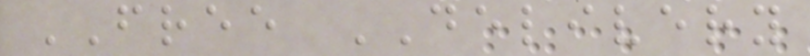FREE DELIVERY
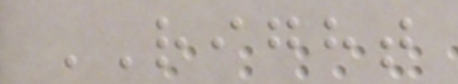RIGHT
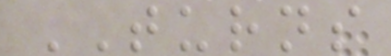TURNS
